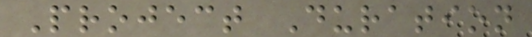Project Duration
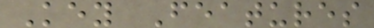Key Features
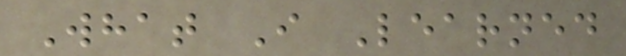What I Learned
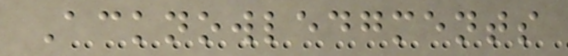Acknowledgments
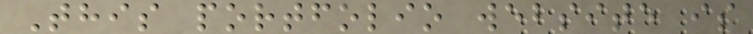This portfolio website is
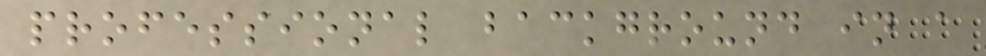professional background in a
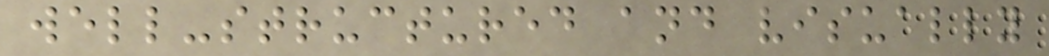well-structured and visually
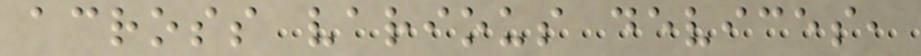across various devices,
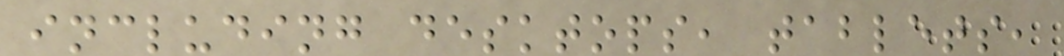including desktops, tablets,
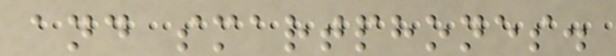and smartphones.
